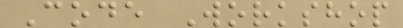Code Workshop
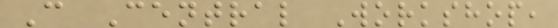C Central Workshop,
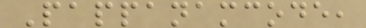Pappanamcode,
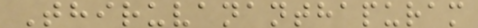Thiruvananthapuram
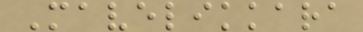Mavelikkara
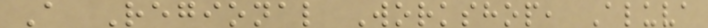A Regional Workshop, Aluva
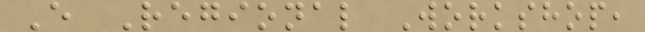E Regional Workshop,
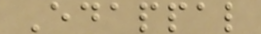Edappal
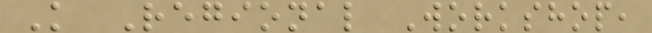K Regional Workshop,
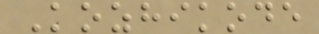Kozhikode
